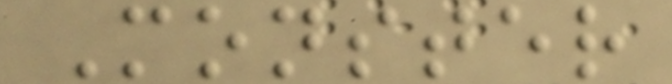Monster
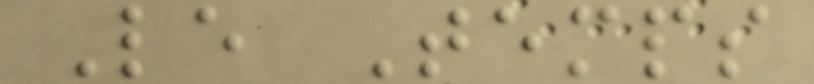Le Temps
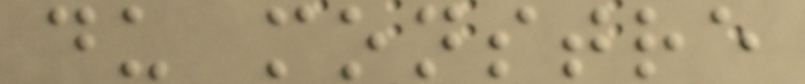du monstre
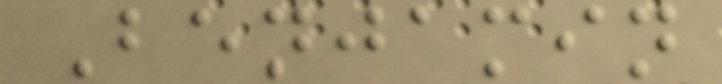Benjamin
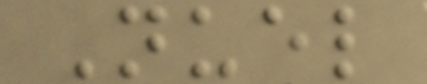Nuel
